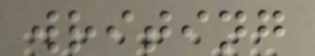writing
